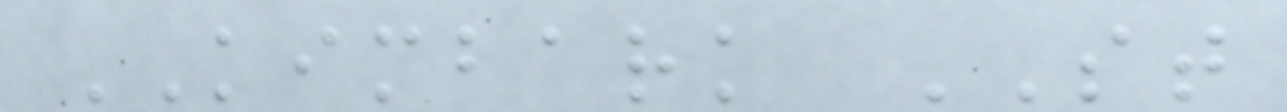KIMBARK ST
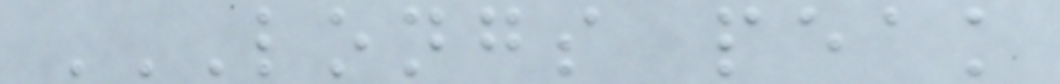LONGS PEAK
